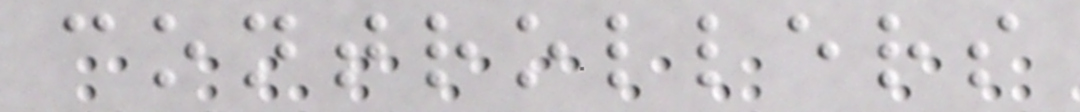controllers
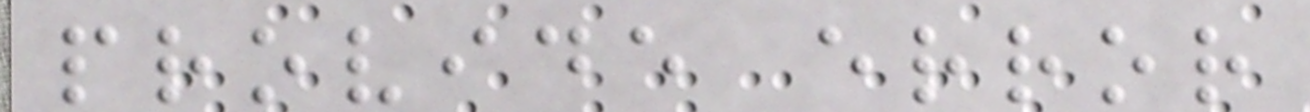provide error
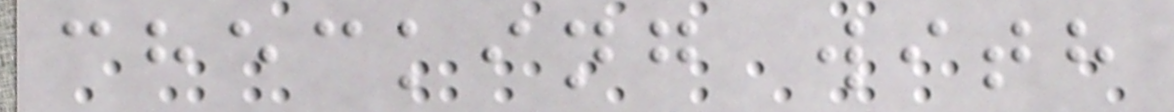checking with
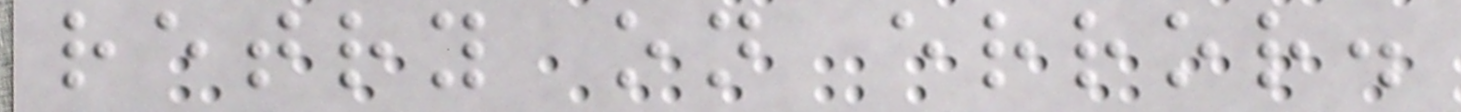retry on error.
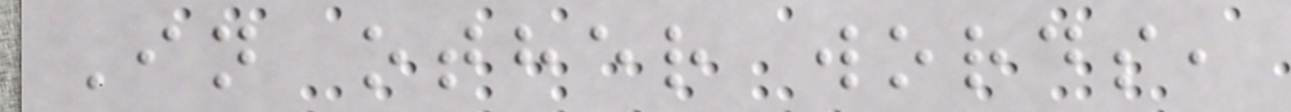In other words,
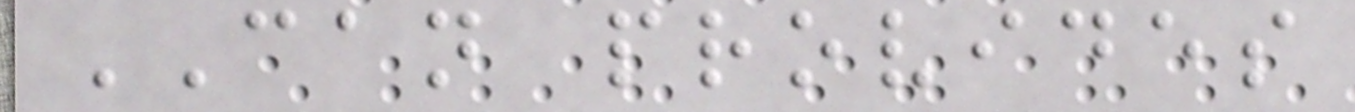CAN provides
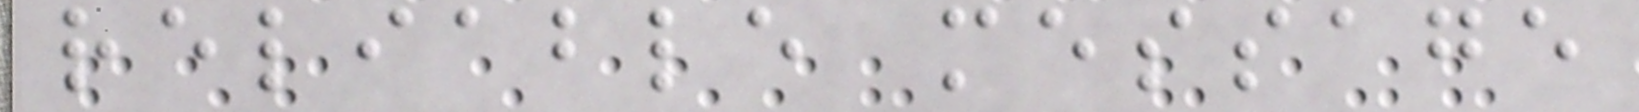reliable message
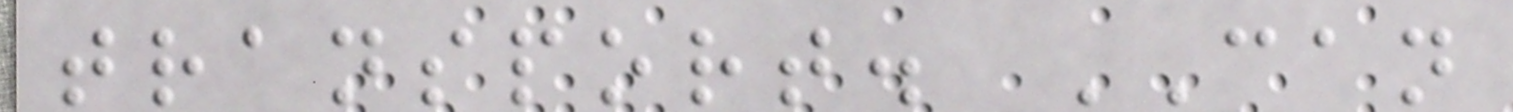transport. CAN
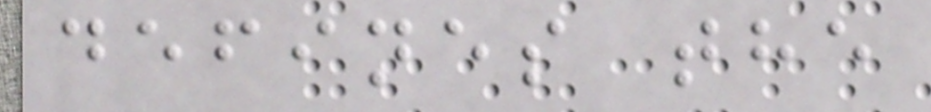defines the
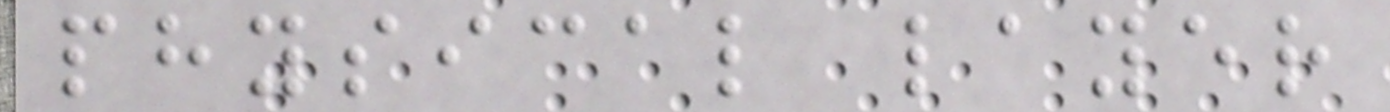physical layer
